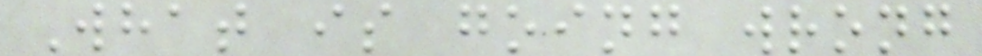What is going wrong
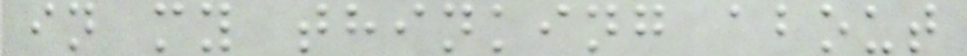in my thinking about
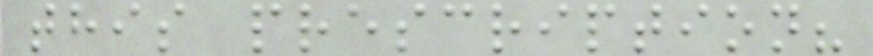this prescription?
